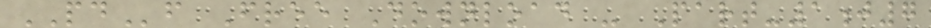PDf Free Download - Part-1j7
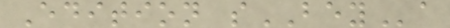Edition sBEYa
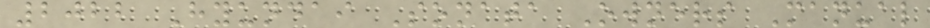2022 Hyundai Sonata Owners Manual
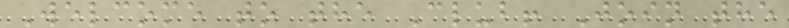Welcome to the Club! Join the
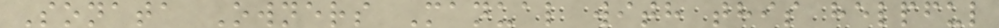Sonata Owners Manual with this helpful
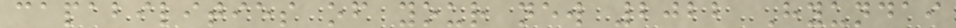capabilities of your new 2022 Hyundai
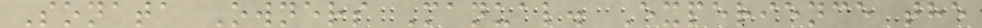Sonata Owners Manual. Experience the
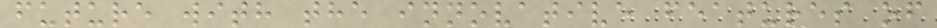future with the innovative features of
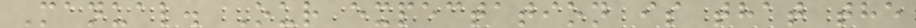Manual. Our expectation is that the
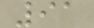91
